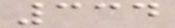334
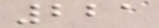221
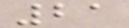21
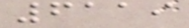6119
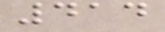414
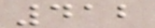412
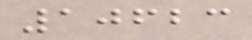10623
